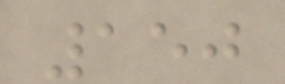150
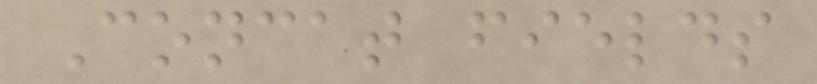Concat fields
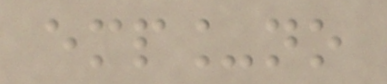emp_no
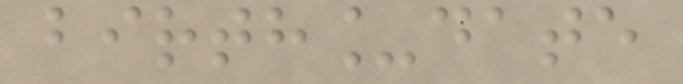birth_date
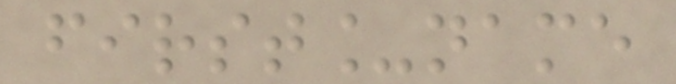first_name
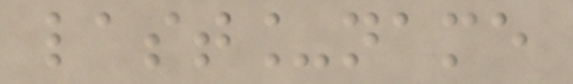last_name
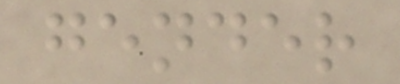gender
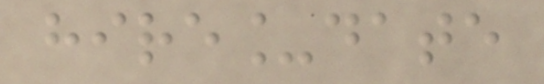hire_date
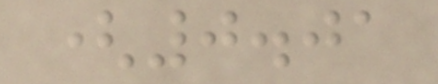(0.01
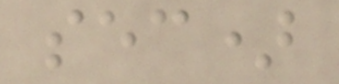sec)
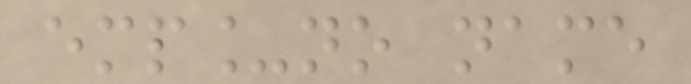emp_no name
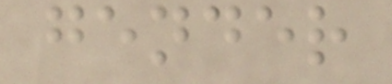gender
